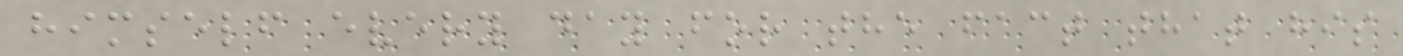himself every day for the fact that his
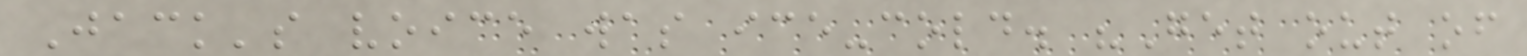Jack's voice was ice-cold. "Get out of
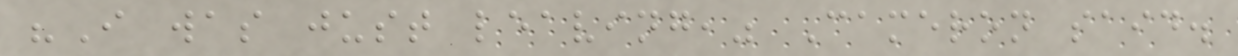"I was just leaving," Cameron said.
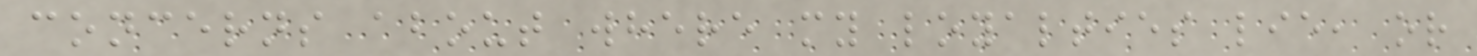concerns about where my loyalties lie, or
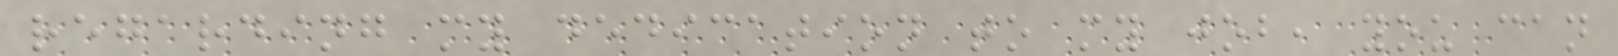regarding my dedication to my job, you can
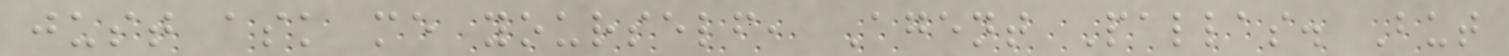just ask me yourself, Agent Pallas. But
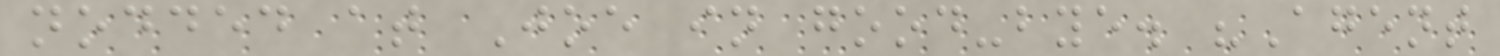nodded at Joe in good-bye. "Agent
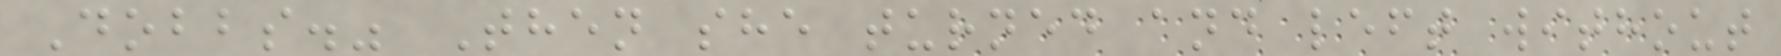Dobbs." Then she turned and left without
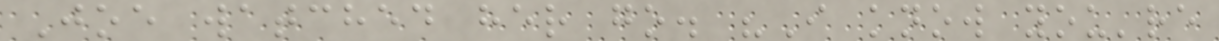Joe watched her go. "I know you're
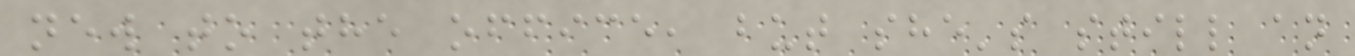new to the office, but she's still an
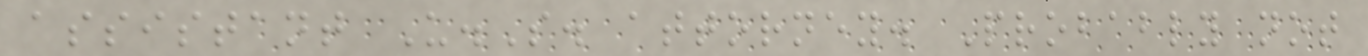assistant U.S. attorney. Probably not
